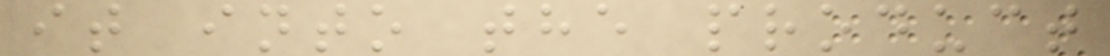it into the product
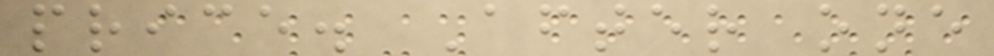price. After one
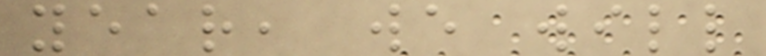year, we will
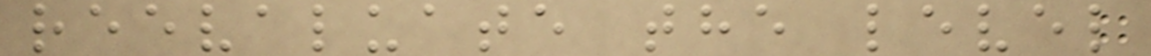reevaluate the level
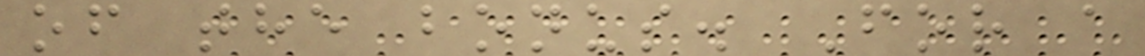of the bonus. For a
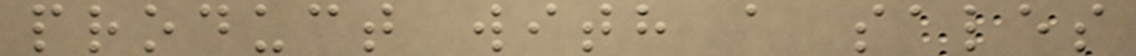product with a sales
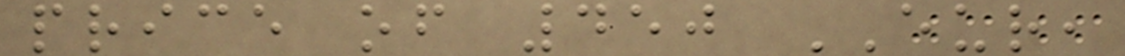price of 450 EUR,
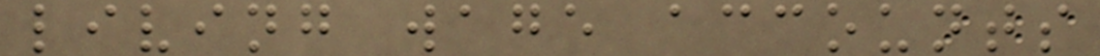living wage accounts
